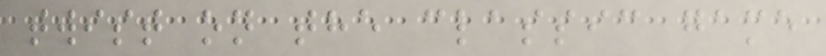twist on the classic game
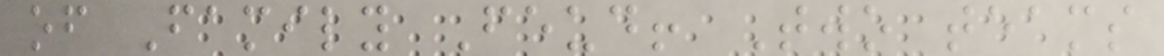of Family Feud! Two teams
